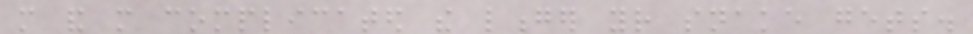more and more complicated the longer your snake gets.
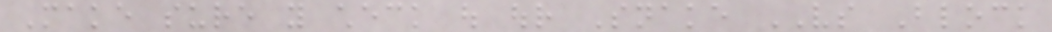Make sure you check out our Snake VS Block
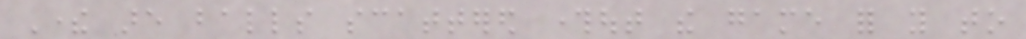There are balls scattered throughout the game for you to
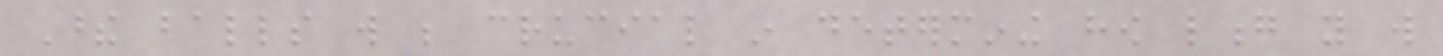These balls will be crucial in determining how long you will
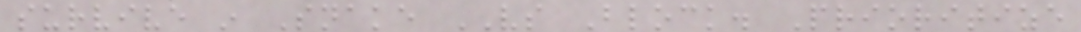survive in Snake VS Block. Prioritize
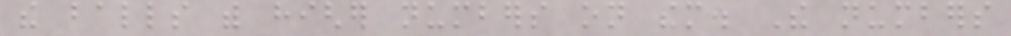the balls with higher numbers on them. The numbers
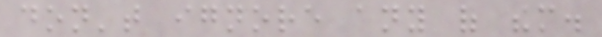don't ignore any of them.
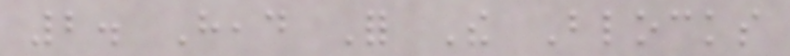2. Head For The Blocks
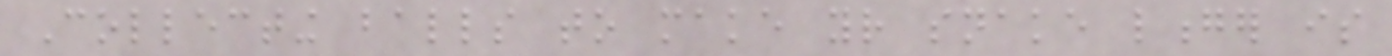Collecting balls to make your snake longer is
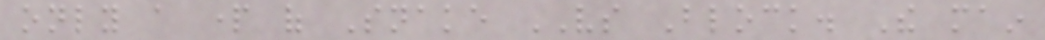only a part of Snake VS Block. The main
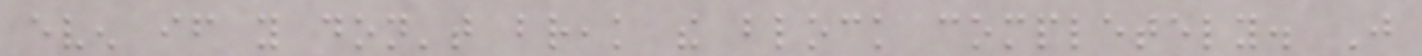even if you don't break the block completely. Just
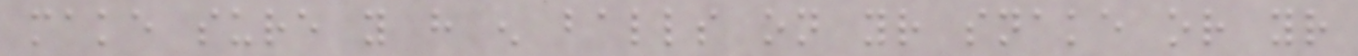make sure you have enough balls on your snake or your
